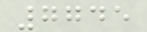7745
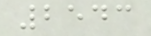2543
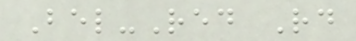Bel-Red Rd
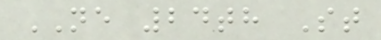NE 24th St
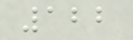122
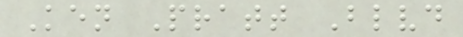Ken Pratt Blvd
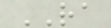RA
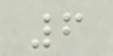6
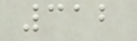312
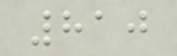810
